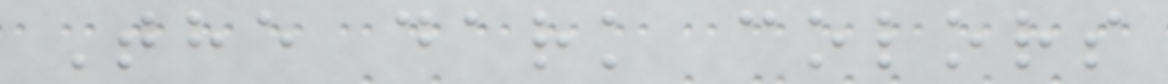The dark colors
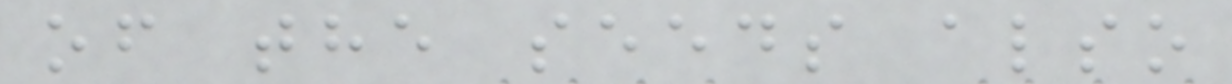of the seeds also
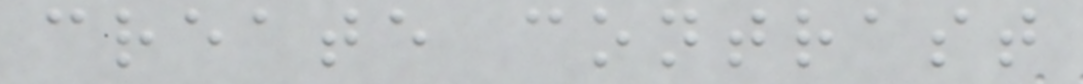create contrast
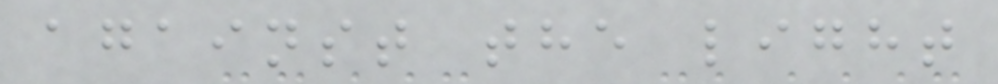against the light
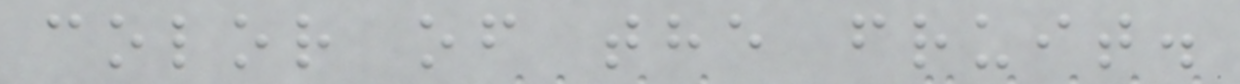color of the fruit.
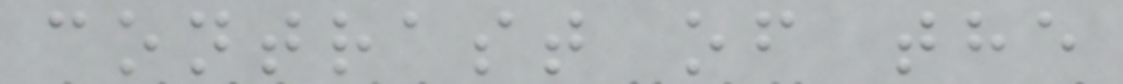contrast of the
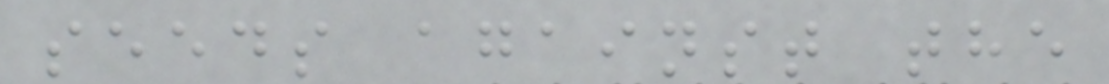seeds against the
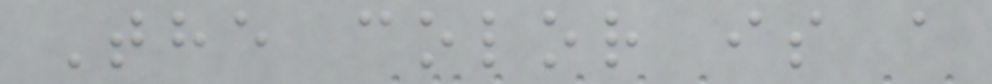The color is a
